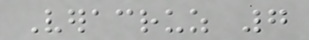Veracruz 7
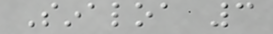Sinaloa 3
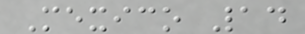Mexico 14
